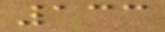133
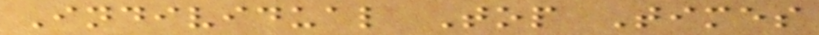Individual Top Times
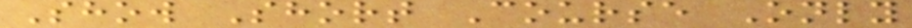Show Short Course Only
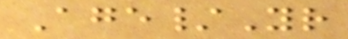Age/Yr
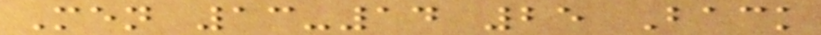Men 13-14 25 Back
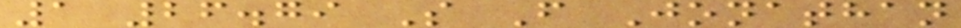1 26.79 S F Jonathan
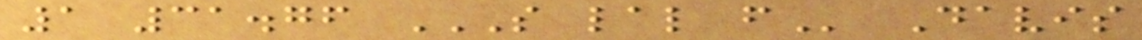1 31.76 S LAL F Davis
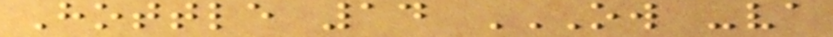Hottle 14 OW -VA
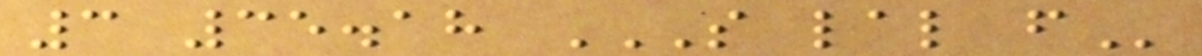3 35.18 S LAL F
